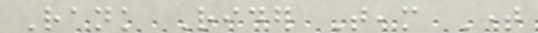Rank Rider Team Time
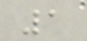1
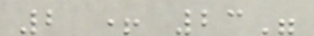2 + 23"
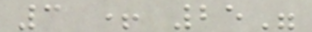3 + 25"
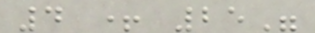4 + 25"
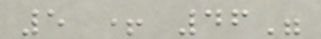5 + 46"
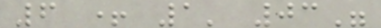6 + 1' 03"
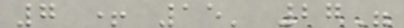7 + 15' 27"
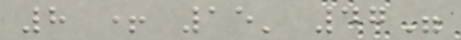8 + 15' 47"
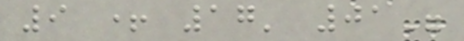9 + 17' 01"
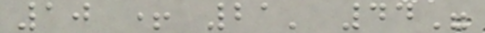10 + 21' 44"
